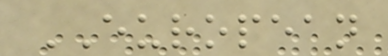EUROPEAN
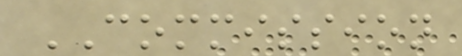COMMISSION
